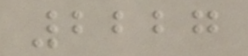2227
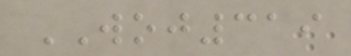WOJ319
